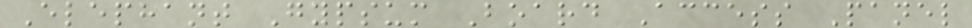Elephant Gypsum Board Access Panel
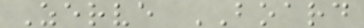Zerve BOARD
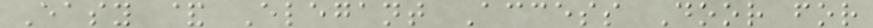Easy & Elegant Access Door for
